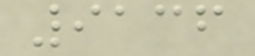9136
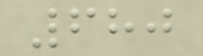680
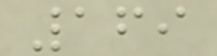169
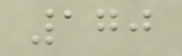170
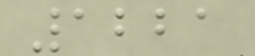1221
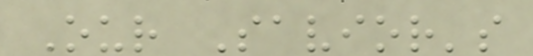Our Savior's
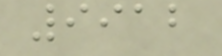9912
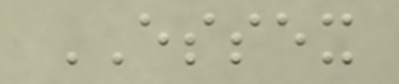ESSEX
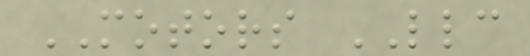MOTORS LLC
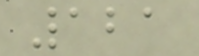121
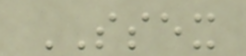SSEX
